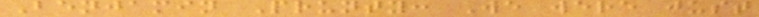Benjamin Prunty: We were just
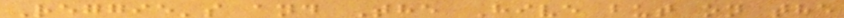Reggie's and The Hive but on the
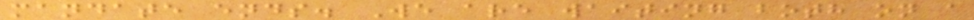mandate ends. We are waiting both on a
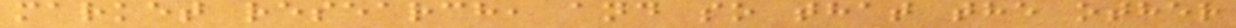market research, and so that the other
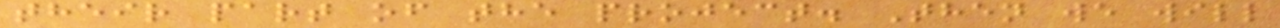their part of the project. Then we will
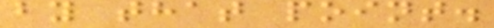by that point.
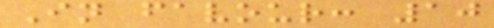In favour: 10
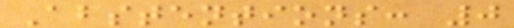Abstentions: 0
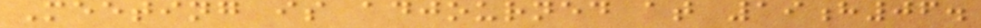Meeting is adjourned at 19h06.
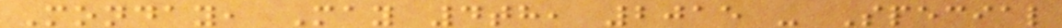Monday, May 4th, 2015 - Special
